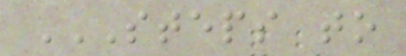STEPS TO
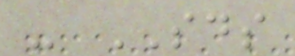- SDS
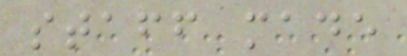staff made
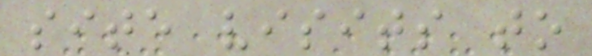site visits to
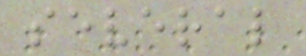several
